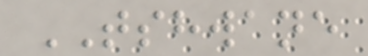TSHWANE
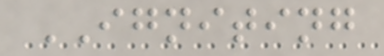IGNITING
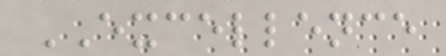EXCELLENCE
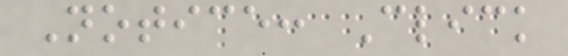Notice: Click
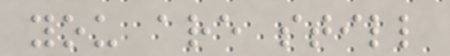you are still
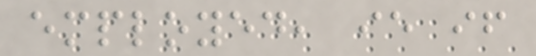employed, ie if
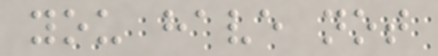you have not
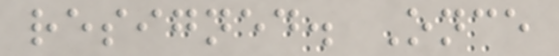resigned. Once
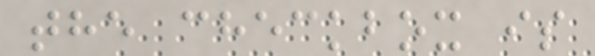the checkbox is
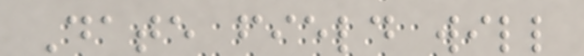Date field will
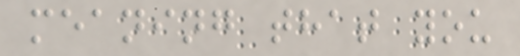meaning that you
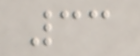33
